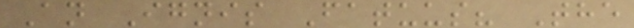An Ignis Fatuus? The
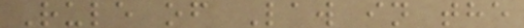Rule of Law in the
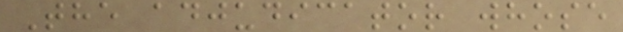The adjudicator whose
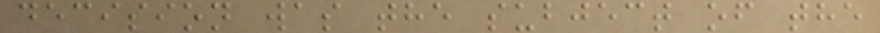decision was the subject of the
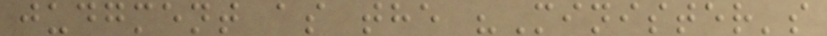judgment as the "Minister's
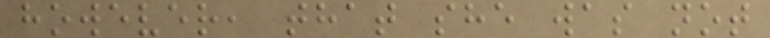however, that she was not
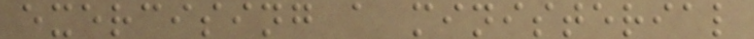exercising a ministerial
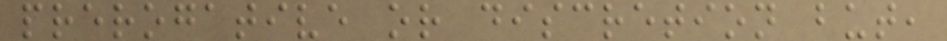prerogative or discretion but,
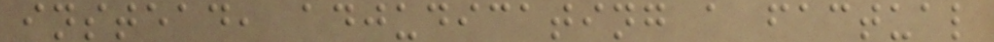instead, adjudicating a factual
